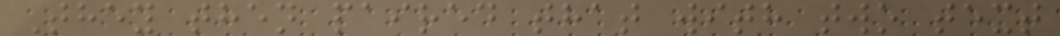They then paired that with two text
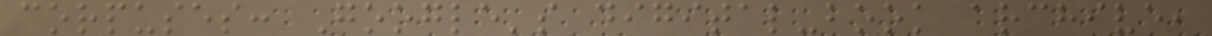corpuses: Google's digital-book archive,
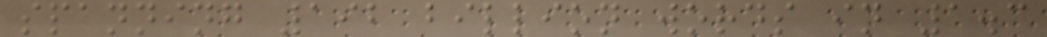spanning 192 billion words in 1.3
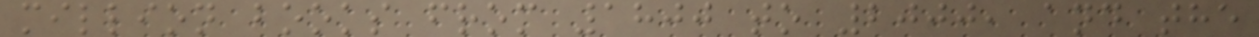million books from 1800 to 2000, and the
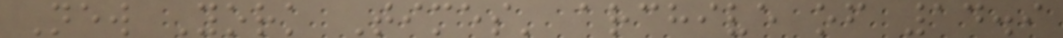New York Times' archive of 14.9
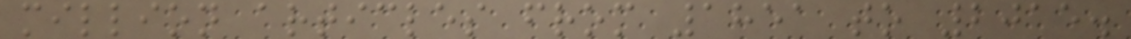million articles from 1851 to 2015.
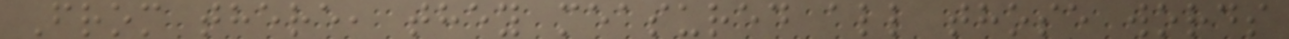From there, they measured all those words
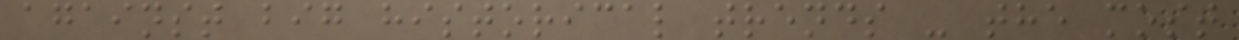against big historical trends - the most
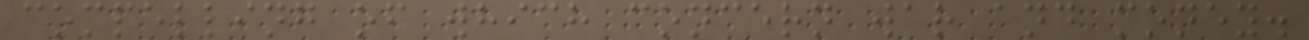compelling of which concern war and money.
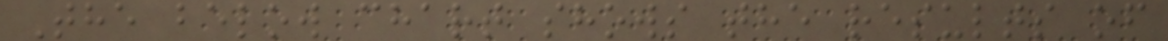The below chart shows the results of
